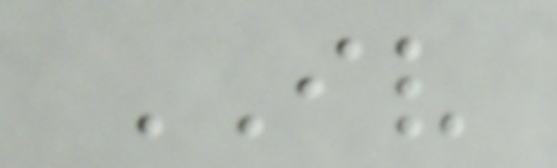IV
